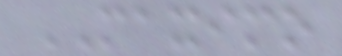MAXIMO
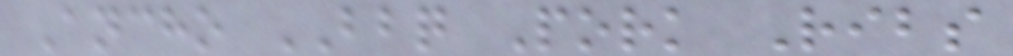Ancho BBQ Pork Ribs
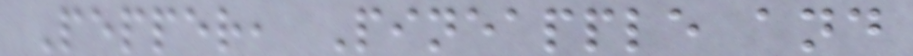Pepper, Pineapple and
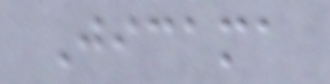Jicama
